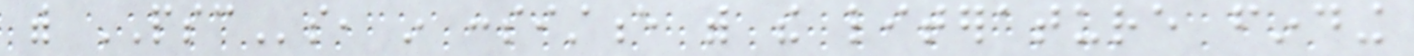with PSCs, in consistence with the literature finding
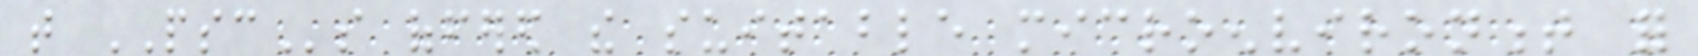that PSCs offered the suitable microenvironment for
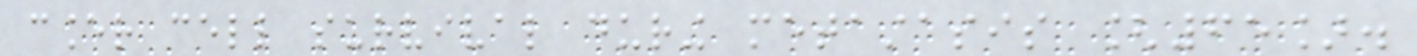cancer cell survival during metastasis [65].
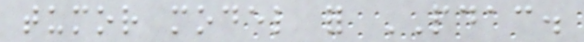tumor model for PDAC.
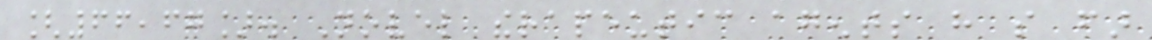[66,67]. Novel therapeutic agents have so far
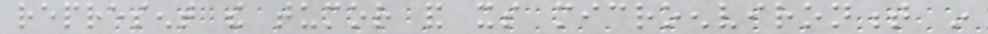represent the tumor and its microenvironment in
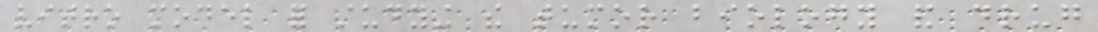vitro model for studying the tumor biology and drug
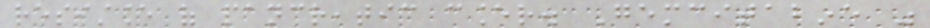resistance of pancreatic cancer. Gemcitabine was
